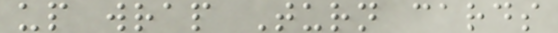up wrap Turn cards
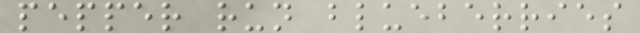pepper run blueberries
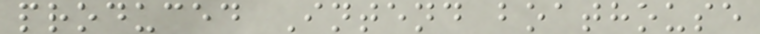produced Intend boathouse
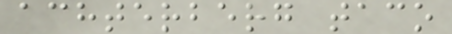achterberg taco
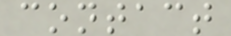contact
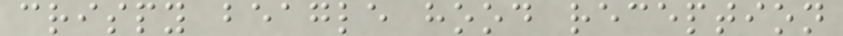crispy beagle hood reception
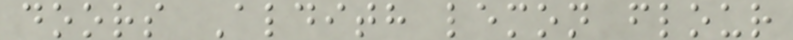doors Aldith lemon flour
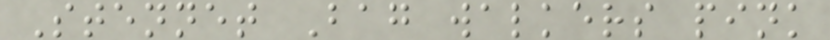Stennet Bag walkers pink
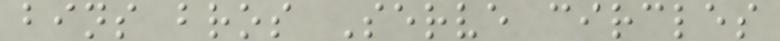bins bros Serve circles
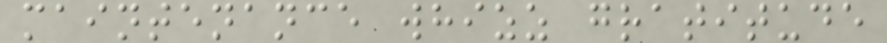maintenance whizz gratitude
